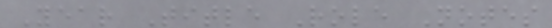Year Title Role Notes
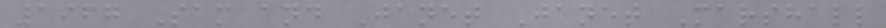1967 Sam and Janet Janet Marshall
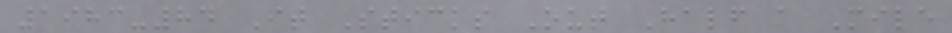1983-84 It Sticks Out Half a Mile
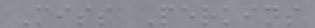Miss Perkins
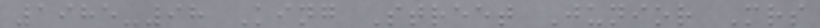1985-98 King Street Junior Mrs
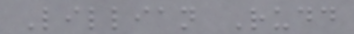Lillian Rudd
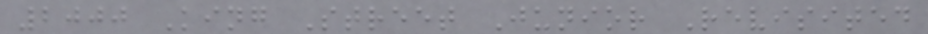2000 King Street Junior Revisited
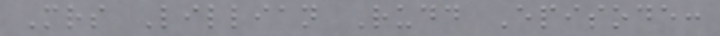Mrs Lillian Rudd Episode:
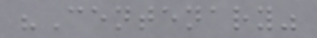"Centenary"
